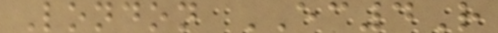London EC4R
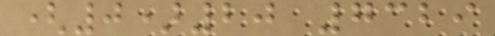(0)20 7329
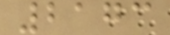2173
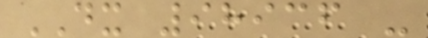DX 98936 -
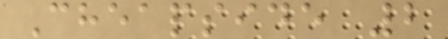Cheapside 2
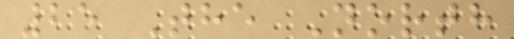25 The North
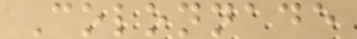Colonnade
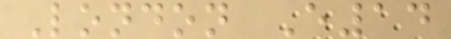London E14
